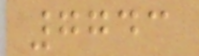7743
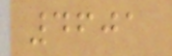4601
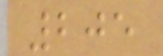205
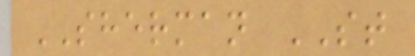SHERMAN ST
